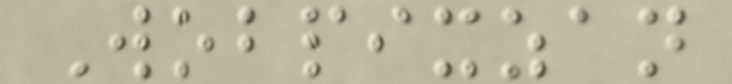Wobpixzan
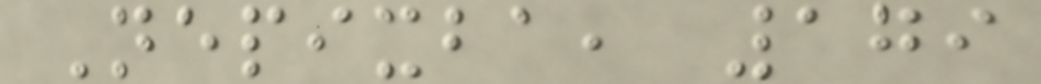Nepixba, 179
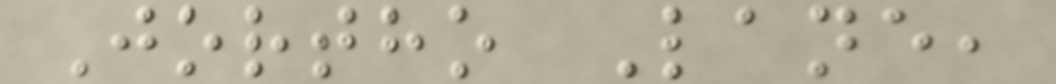Jortho Lane,
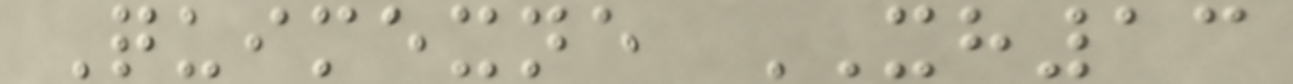Quimexne XH13
